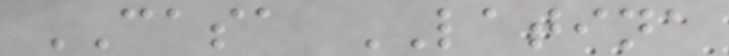CASA LATINA
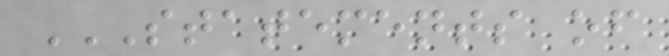STATEMENTS OF
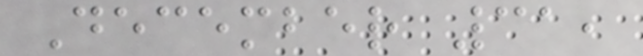December 31,
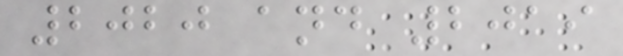2020 and 2019
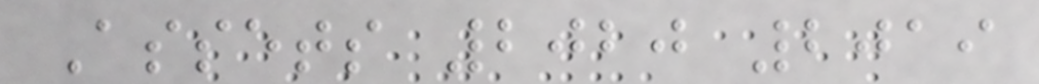Assets 2020 2019
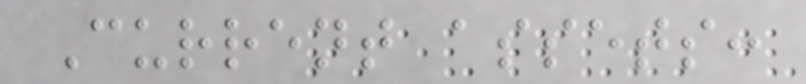Current assets:
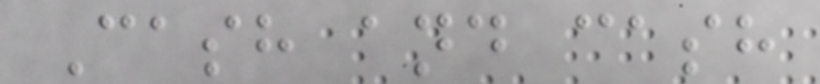Cash and cash
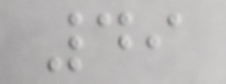49
